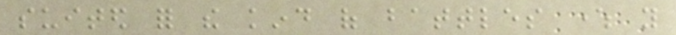suited for the kind of battles where you
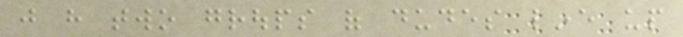just have two groups of dudes line up
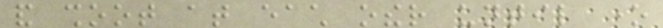and shoot at each other until one
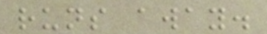runs away.
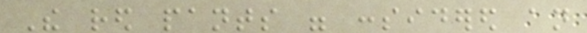The red pants were considered an
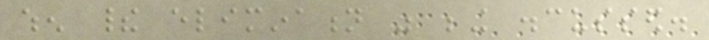when their elimination was being discussed.
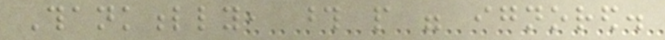Thankfully, those people were ignored.
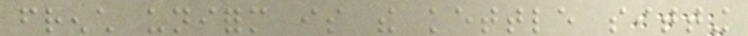french uniform is the kettle sitting
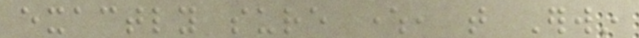exactly sure where, that Erwin
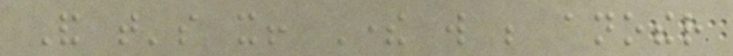And that's it! There will be another
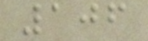106
